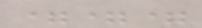===
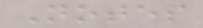Notes
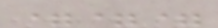===
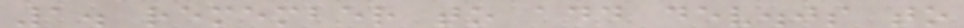1. remember to add dev.js to
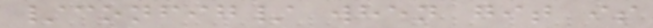/config/ when git is
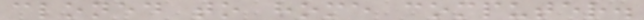cloned to home computer.
